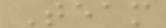Team
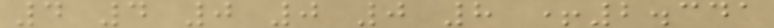4 4 0 0 0 8 +2.341
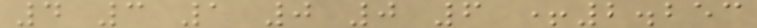4 3 1 0 0 6 +2.253
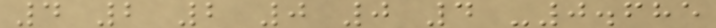4 2 2 0 0 4 -0.685
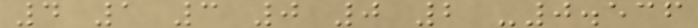4 1 3 0 0 2 -0.536
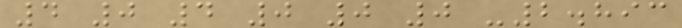4 0 4 0 0 0 -2.893
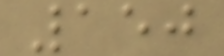150
